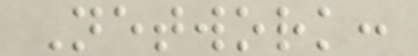Network:
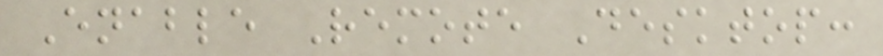Enable Remote Desktop:
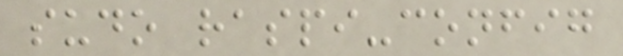sudo raspi-config
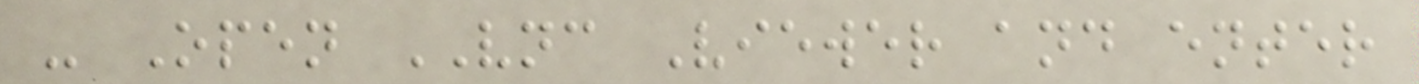- Open VNC Viewer and enter
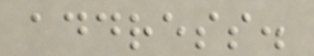address.
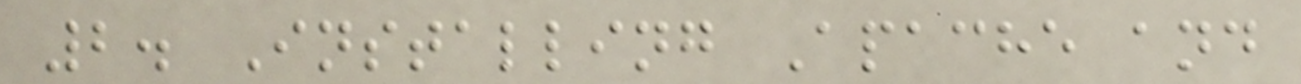2. Installing Apache and
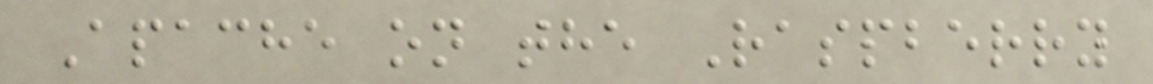Apache on the Raspberry
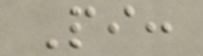Pi:
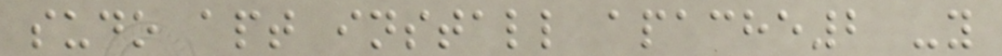sudo apt install apache2 -y
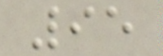95
